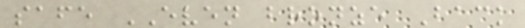safe EVEN bronze Back
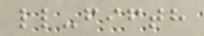ll-fifth
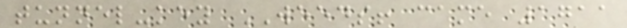tunnel-key WEEDS! came 1711
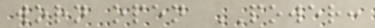worn open POWER:
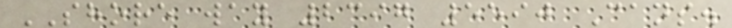SHORE way 2397 5590 Cans.
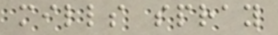mills spray
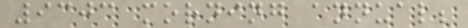9303 morning annual;
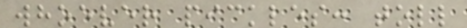whoever pickles: toll
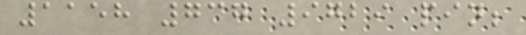1158 737 9729 pin;
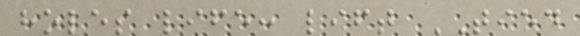holes life: lift TIED
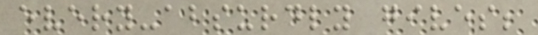every-absurdly gives;
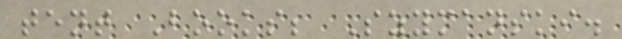tent Books; Szymanski.
